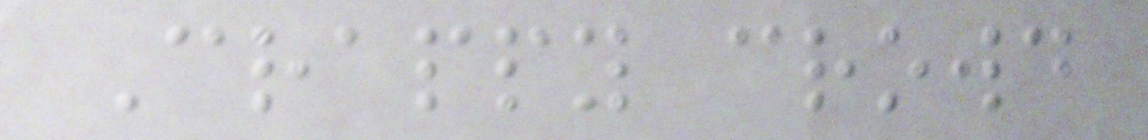Crappy crowd
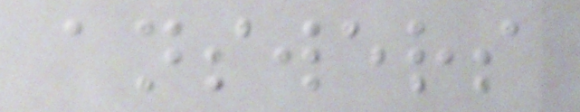answers
